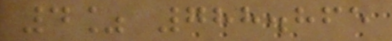4% 788.865
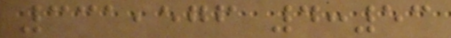331,576 4:53
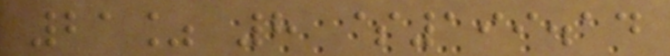21% 8 $199.14
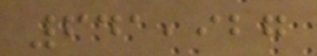641,927
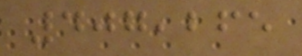407,265
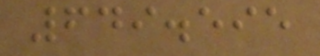649.595
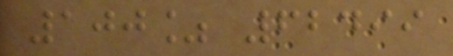100% 62499
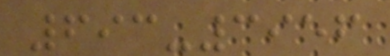693-3956
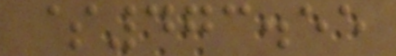$473.55
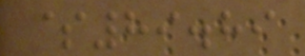$89.89
